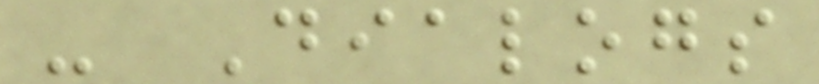- Dialogs
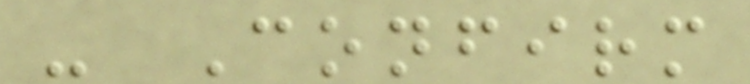- Confirm
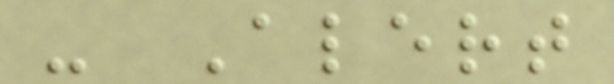- Alert
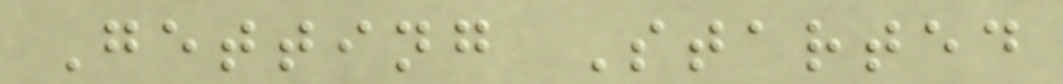Getting Started
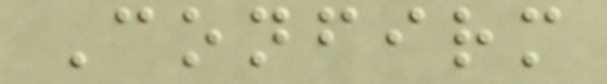Confirm
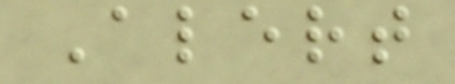Alert
